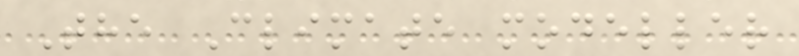The Climate modeller
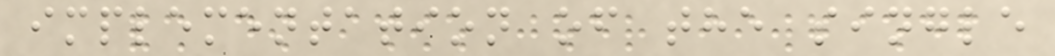implementation of the single
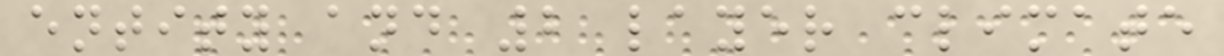entity and 2 layer climate
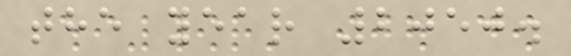the year 2050.
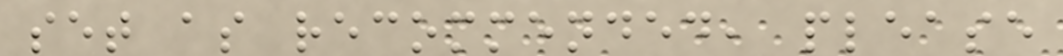set as recommended, please
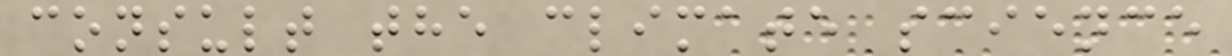consult the climate science
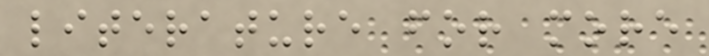literature for more
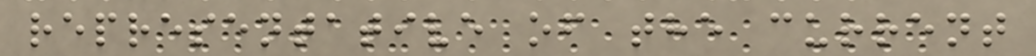representative of the current
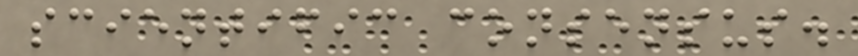scientific consensus.
